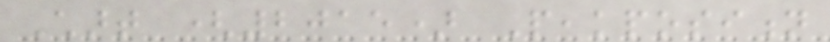Chart (2015) Peakposition
